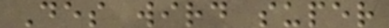Des wird super
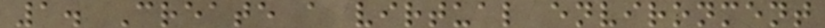1. Create a virtual environment
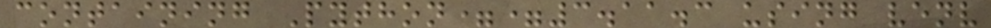containing Python==3.11.3 using venv
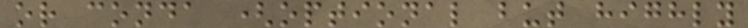or conda (optional but highly
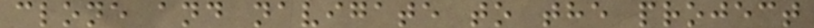clone and navigate to the project
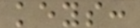keys:
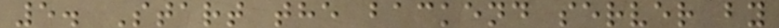5. Start the backend server by
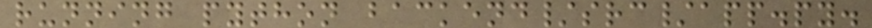running python backend/src/app.py.
